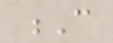C
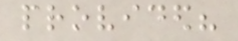provided?
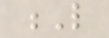L
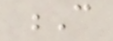C
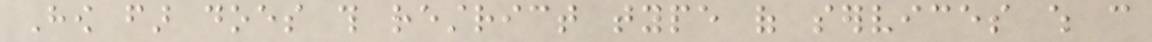How far does this restrict type of services which can
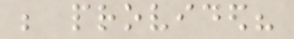be provided?
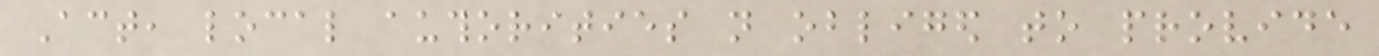Act, local authorities not obliged to provide
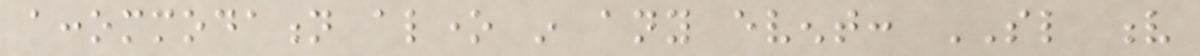accommodation alone in any event: SL v
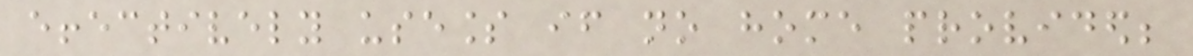effectively useless if no home provided;
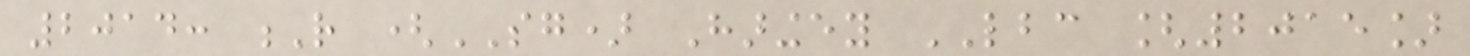2014: R (SG) Haringey LBC [2015]
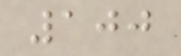100
